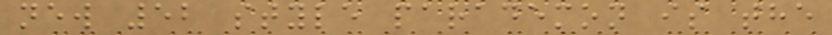new 52 style parademon is the
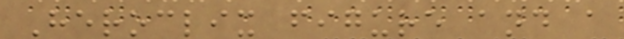Heroclix figure and a
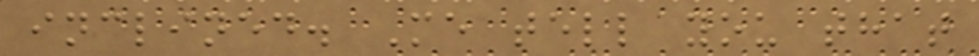inclined. Me tell you that
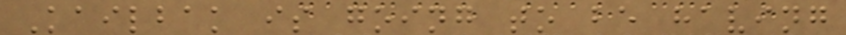Kailbak is going to be having
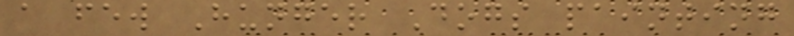a few Hunger Dogs painting
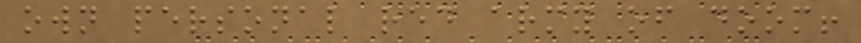own personal red army of doom!
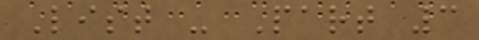List - Part 3
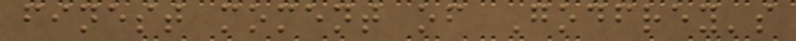finest moment of Godfrey's
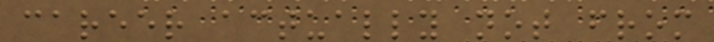career actually not from
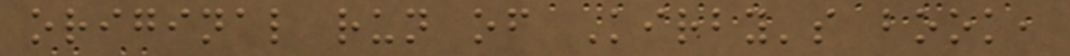original run of Kirby's book,
